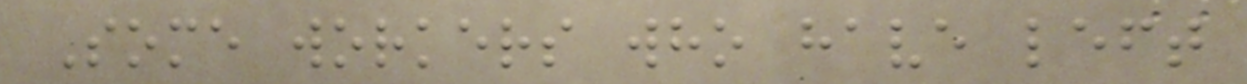Some workers who have left
